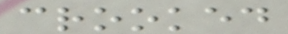crooked
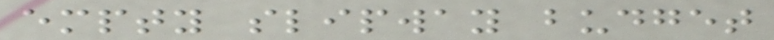empty slipway budget
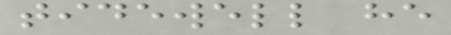tidewell he
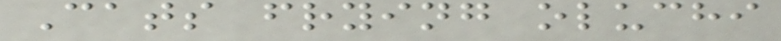Cats frying oluchi
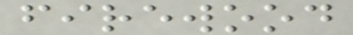firewood
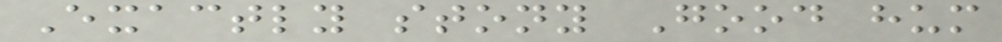Exactly stony Good hum
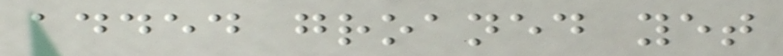added groaned yet
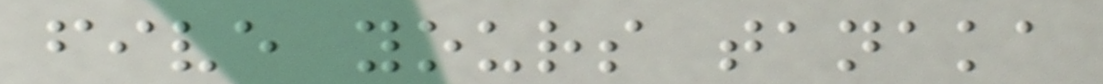five yours tanaka
